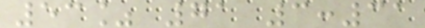53% 71 3:31
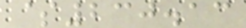$230.13
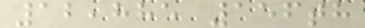12,885 156th
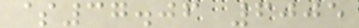$37.06 6005
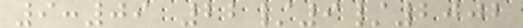9:09 22/9/2002
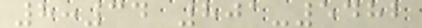8:34 801-5482
